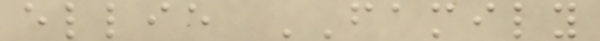ellie FAMILY
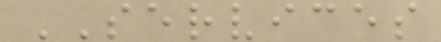SERVICES
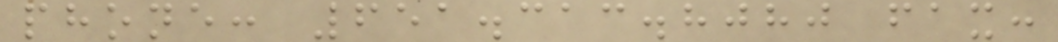phone: 651.313.8080 fax:
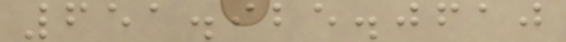651.925.0610
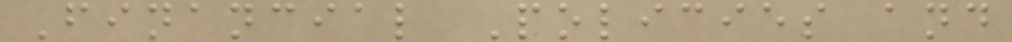Financial Policies and
